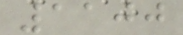1100
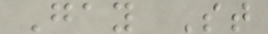Gay St
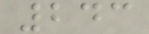243
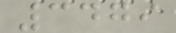3479
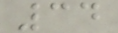34
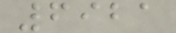6921
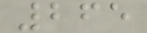265
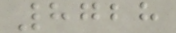8728
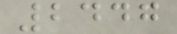2447
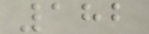182
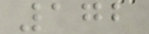172
